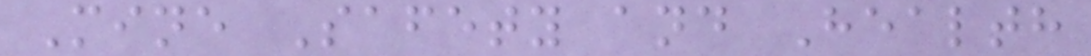Mine Safety and Health
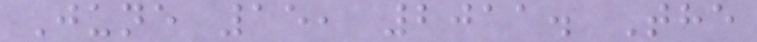June 15, 2011. The
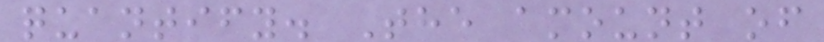quantify. The amount of
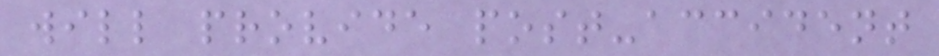will provide post-accident
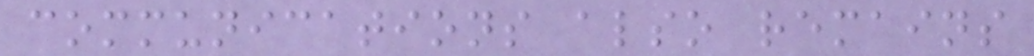communications also remains
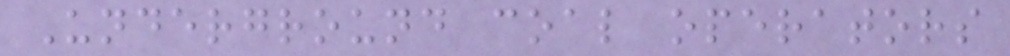Underground coal operators
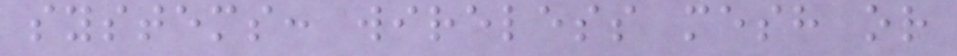systems: wireless mesh or
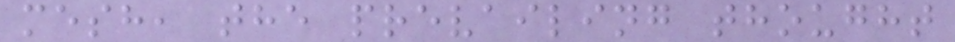mesh, the prevailing thought
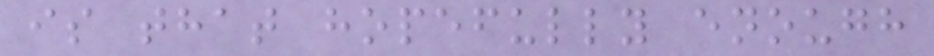is that hopefully enough
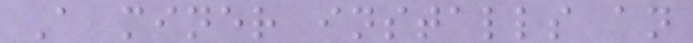A miner installs an
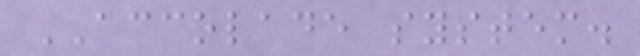ACCOLADE system.
